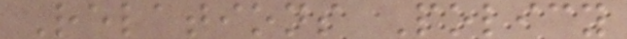Relations Policy
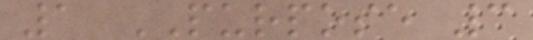1 PURPOSE 3
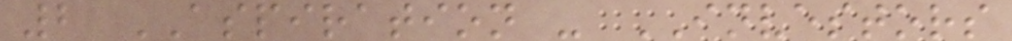2 ASPIRATION - INVESTORS
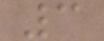3
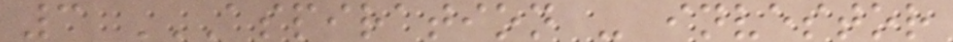3 ASPIRATION - INVESTOR
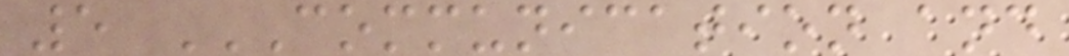5 COMMUNICATION AND
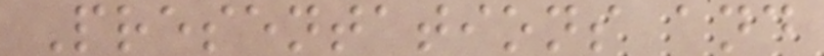Presentations and
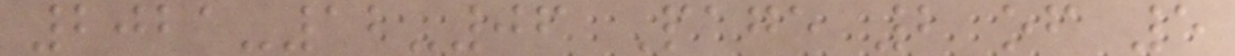2021-12-06 Page 2 of 5
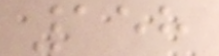158
